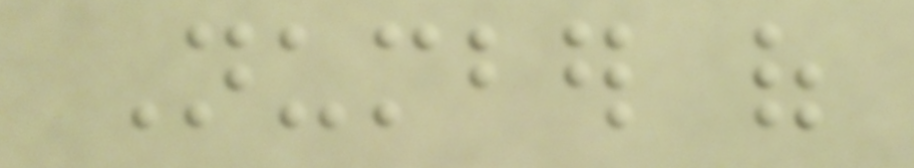Number of
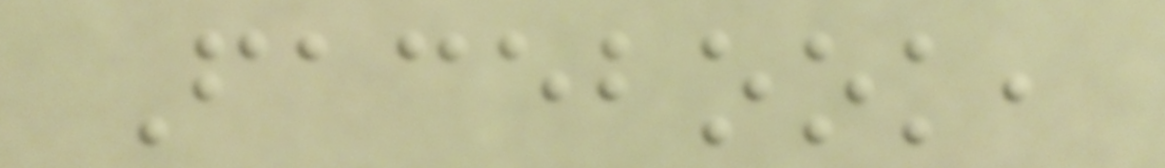Facebook,
